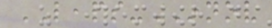LEAPS-INNOV
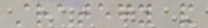strategy and
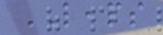LEAPS
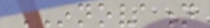INNOVATION
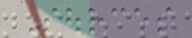Sources
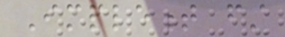Implement first
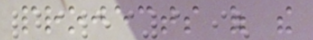projects of the
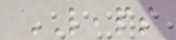LEAPS
